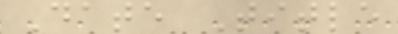Date Title
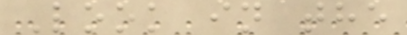Look in the
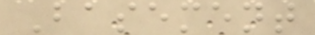Basement
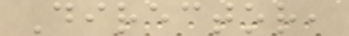Director,
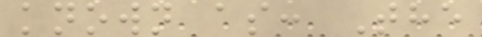known as: The
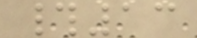#13
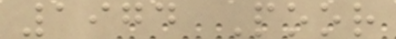1974 Poor
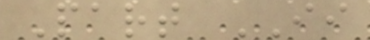Part II
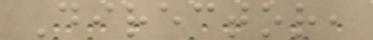Director,
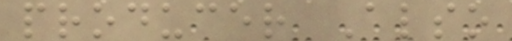producer Also
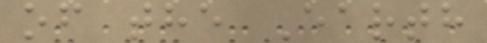of the Earth
